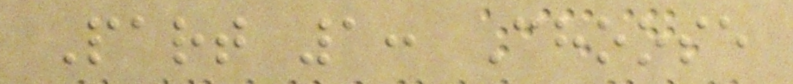Part 1: Choose
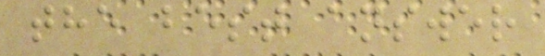the best answer
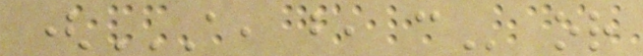(A, B, C or
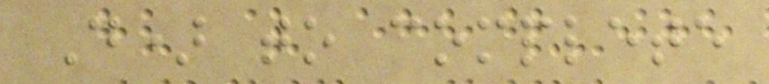D) to complete
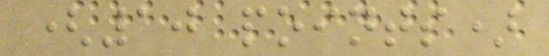(10 points)
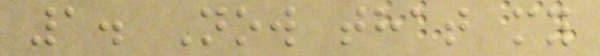1. Now that my
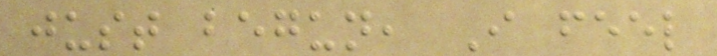just begun, I feel
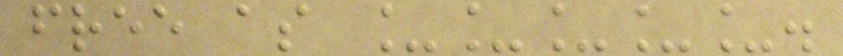free as _____.
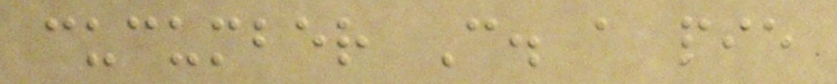cucumber C. a pie
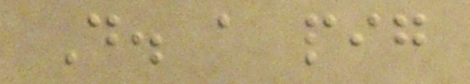D. a pig
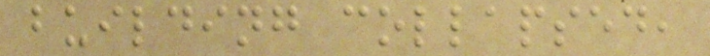building collapsed,
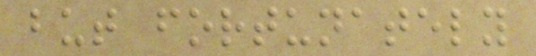but fortunately
